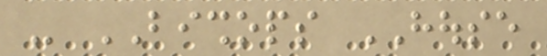- BISHOPS HOUSE
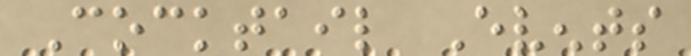Cocktail Events
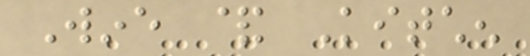Wine & Kitchen
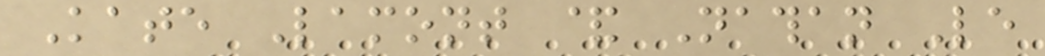Kate Lamont & Nathan Le
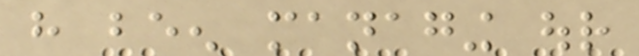have been managing our
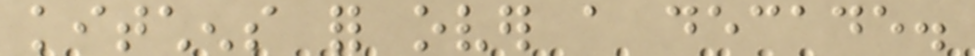kitchens for over a decade.
